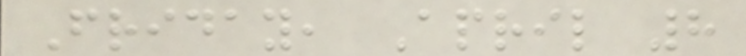Friday, April 8
